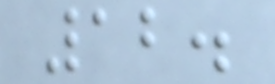12.
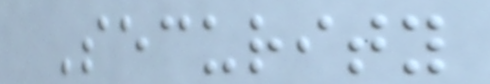Security
